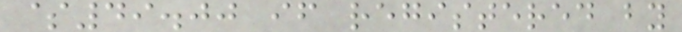$49.00 if registered by
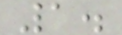1.
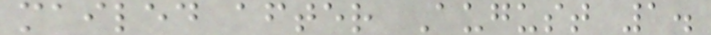mailed after August 1.
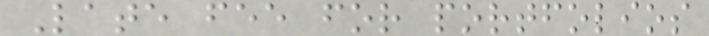Late fee for portfolios
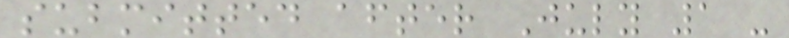submitted after July 1 -
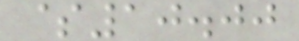$10.00
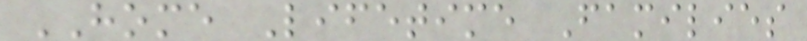HOME Lifetime Families
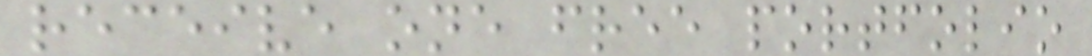receive one free portfolio
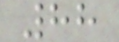88
